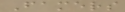Famers
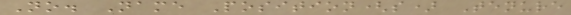No. Name Position(s) Tenure
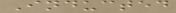Inducted
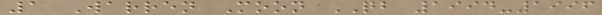1 Warren Moon QB 1994-1996
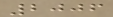2006
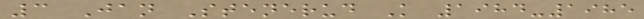3 Jan Stenerud K 1984-1985
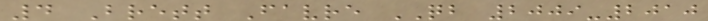4 Brett Favre QB 2009-2010
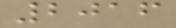2016
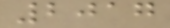2017
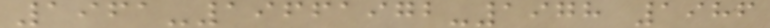1961-19661972-1978 1986
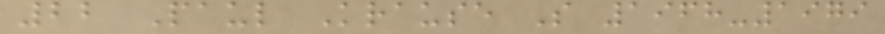22 Paul Krause S 1968-1979
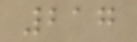217
